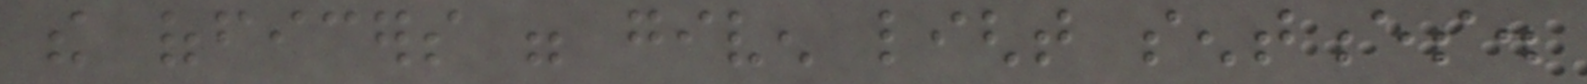the officers were given light sentences.
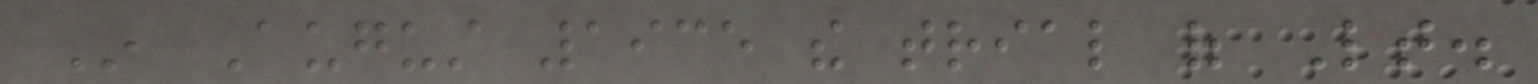In August 1935 the trial of Lt.
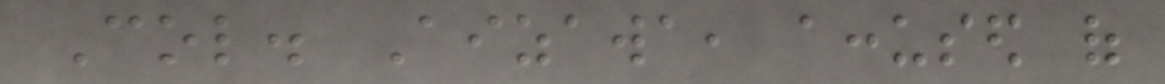Col. Aizawa, accused of
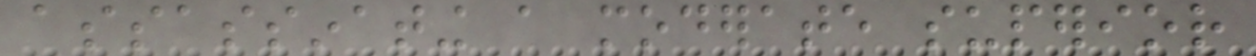assassinating a moderate superior
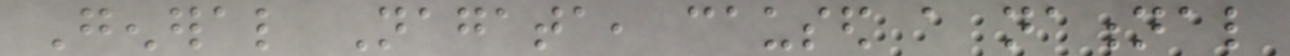General Nagata, caused a national
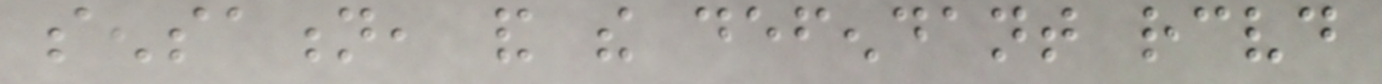sensation, and the defendant received
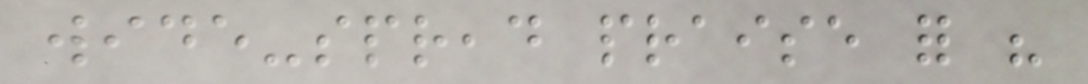wide-spread praise for his
